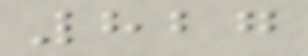827
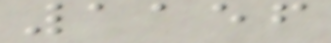1156
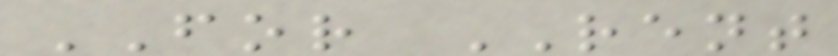FOR RENT
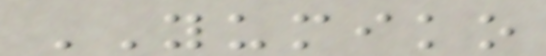YUMIKO
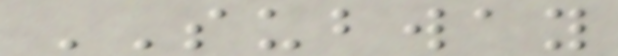SUBWAY
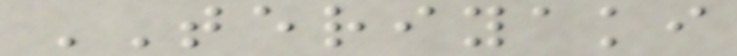TERIYAKI
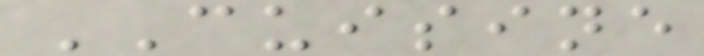CUISINE
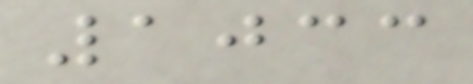1033
